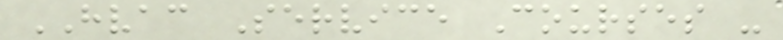HVAC Service Courses -
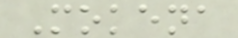Mokena
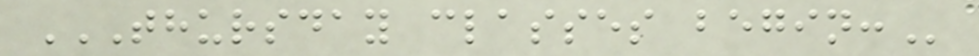THURSDAY CLASSES BEGIN:
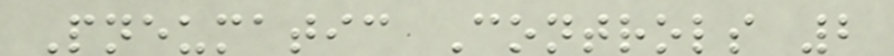Pneumatic Controls 2
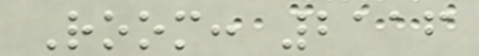Room: 2116
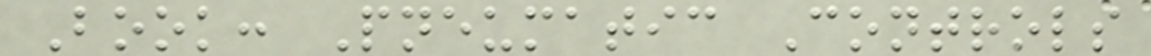Book: Pneumatic Controls
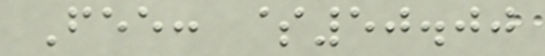Fee: $50.00
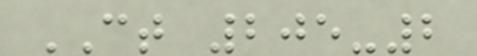CT 205-2
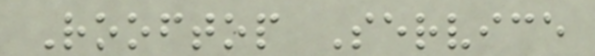Rooftop Service
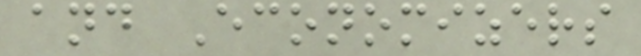and Economizers
